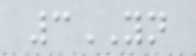3YN
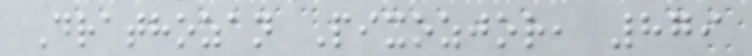Drathozan Pixozjor, 879
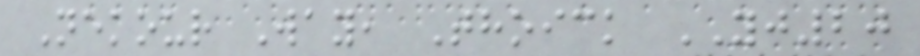Nekour Way, Thoick YJ20
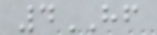4HF
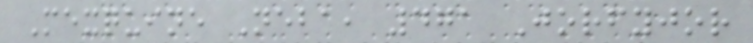Mexquine Neba, 471 Jorfyjor
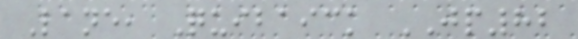Lane, Quibaick JP82
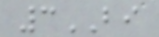3BI
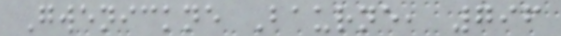Gwenickne Baurne, 796
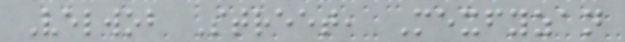Velwob Street, Mexfyzan
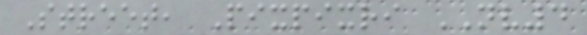Street, Pixpixri NV4
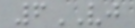6VJ
